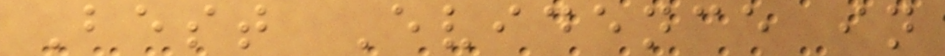Best Evidence in
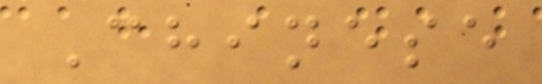Chinese
